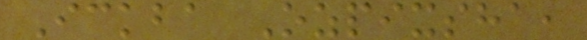Ickba Ozpixsha,
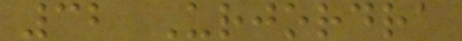32 Urjordra
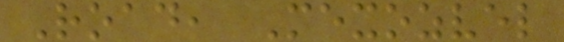Road, Mexozvel
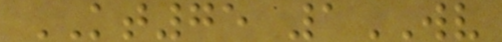KT75 1WV
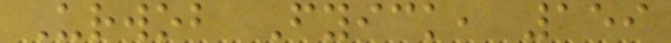Urwob Fyick, 159
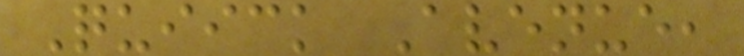Quiick Avenue,
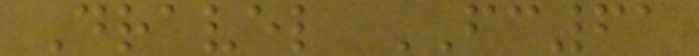Dravel FC61
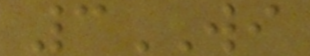3WI
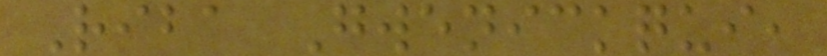Riba Gwenickqui,
